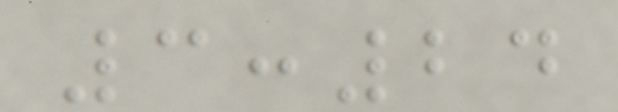3:24
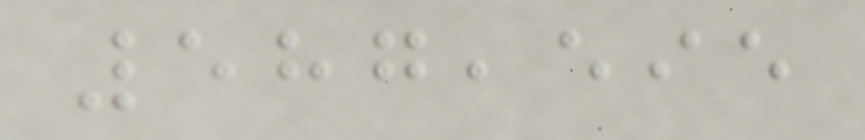587,595
